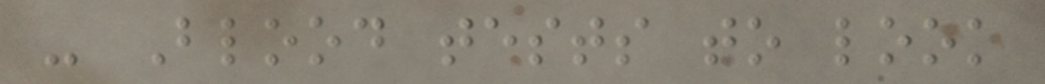- Blood tests to look
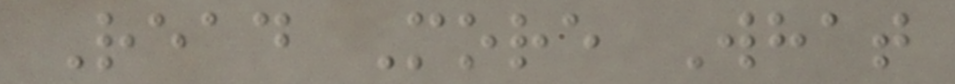Read More What
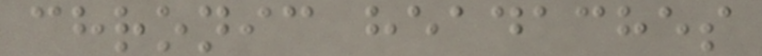chronic headaches
